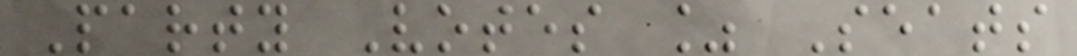Party Votes % Seats
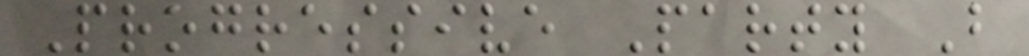Progressive Party B
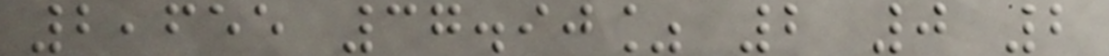2,655 37.90% 2 0 2
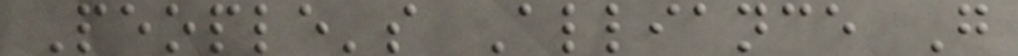People's Alliance G
